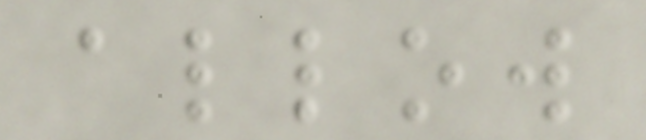allow
